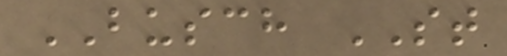BUSCH ST
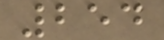254
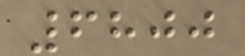6800
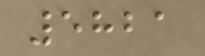5821
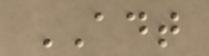ADT
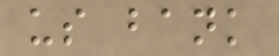us bank
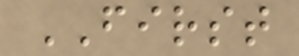FIRST
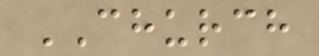CHURCH
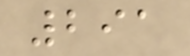291
